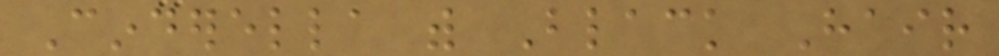Cinderella with Black Hair
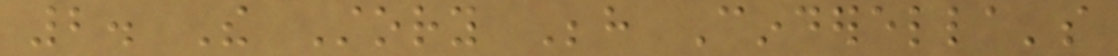2. The Story Behind Cinderella's
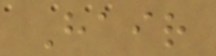Hair
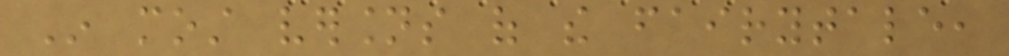In most versions of the fairytale,
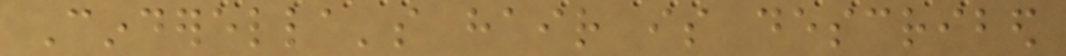Cinderella's hair is described
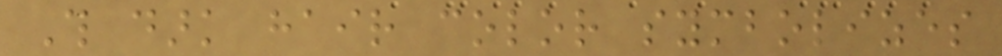This dark hair color symbolizes
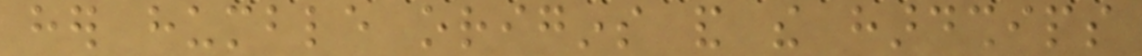her humble origins and the hardships
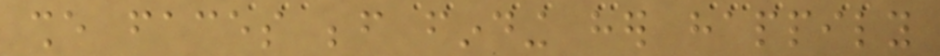she faces before finding her happily
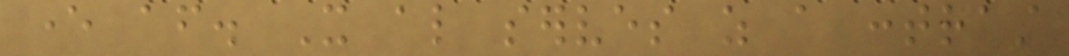ever after. It also serves as a contrast
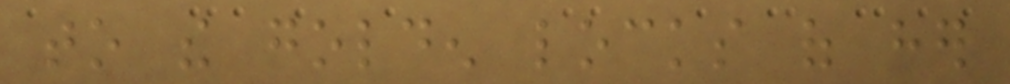to the golden locks of her
